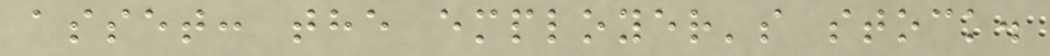asset: the employer's stock.
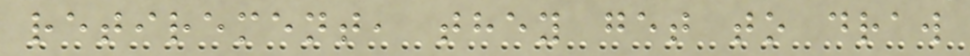retirement, they get to draw
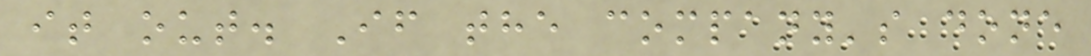it out. If the company's done
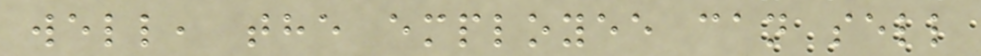well, the employee can sell
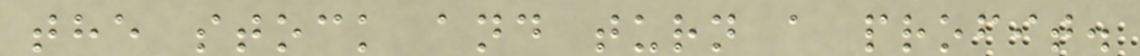the stock and turn a profit.
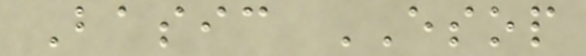Basic ESOP
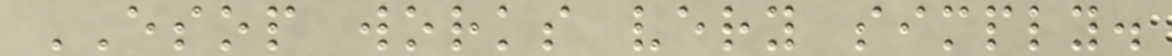ESOP works very simply.
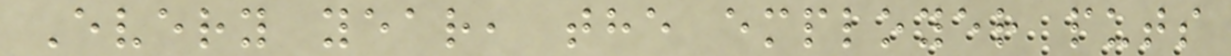Every year, the employer puts
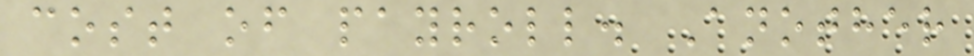cost of payroll. Another
